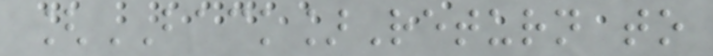[BACK]Return to
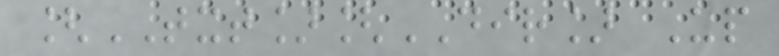[TXT][DIR] Up
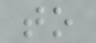to
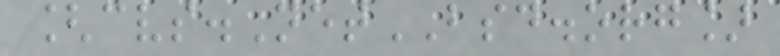[cvs.NetBSD.org]
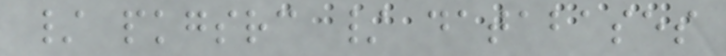/ pkgsrc / databases
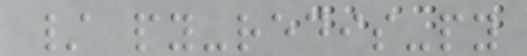/ py-redis-py
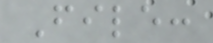File:
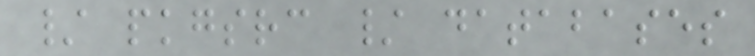/ pkgsrc / databases
